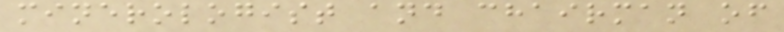minerologist and chairman of
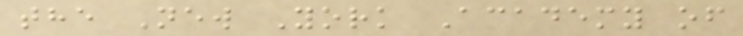the New York Academy of
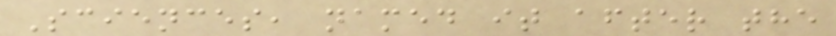Sciences, named it after the
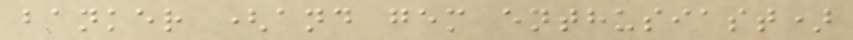banker (and gem enthusiast)
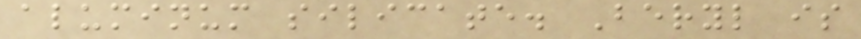aluminum silicate. Beryl is
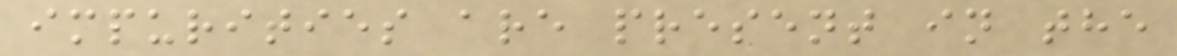impurities are present in the
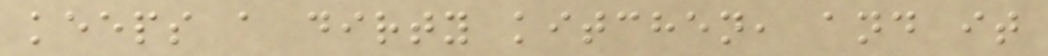keeps a dirty kitchen, and it
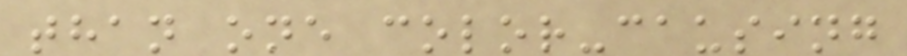than one color-causing
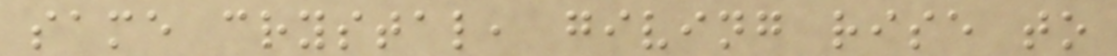same crystal, giving rise to
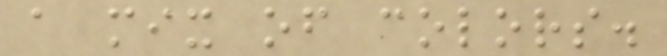a mix of colors.
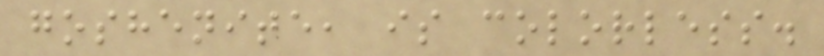goshenite, is colorless.
